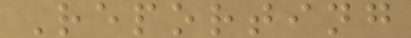Reporting
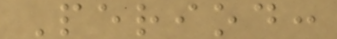Period:
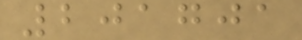201701
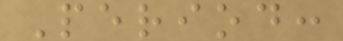Period:
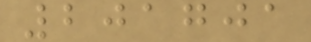201701
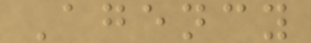Agency
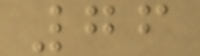76
